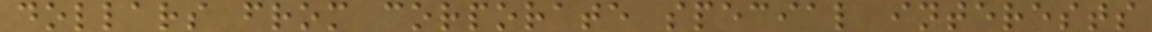dollars from corporate special interests
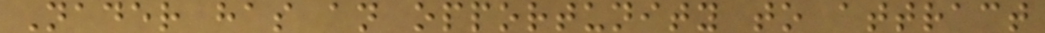Nader has an opportunity to attract
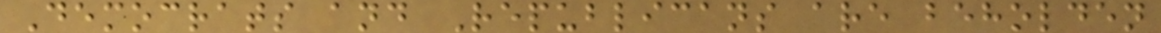Democrats and Republicans are beholden
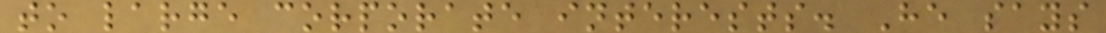to large corporate interests. He says
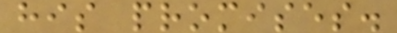his promises.
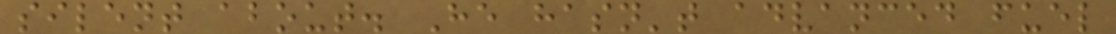silent about. He hasn't advanced fuel
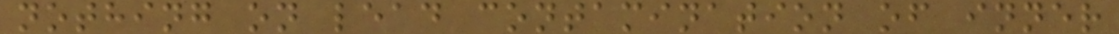nothing on lead contamination of inner
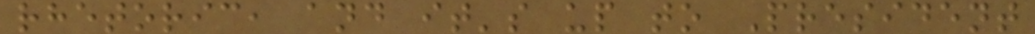rhetoric, and it's up to President
